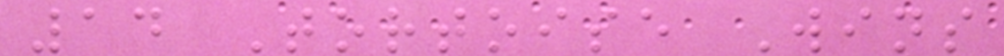14 Tortoise Wins
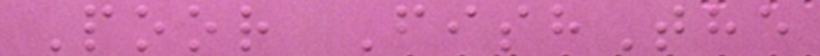Poor FishThe
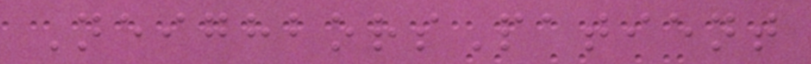NeighborsPatient
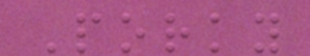Porky
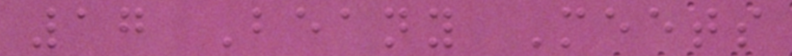17 Beany Meets
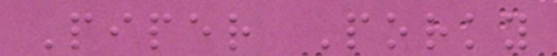Piper Porky
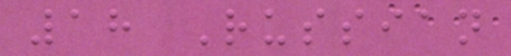18 Russian
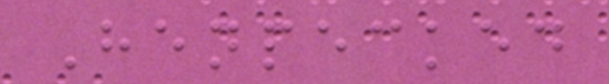Henpecked
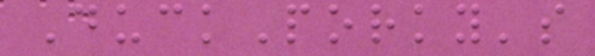DuckPorky's
